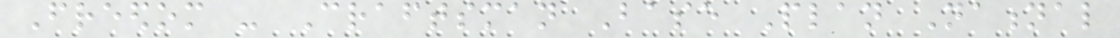Freedom - Craftsman Base Plan National
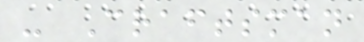- Craftsman
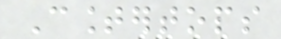Countertops
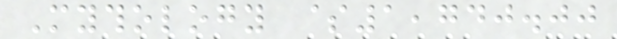Mythology $1,740.00
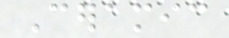Ceramic
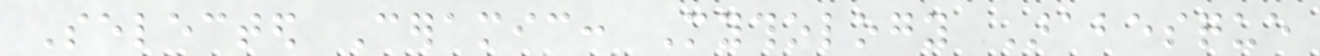Selected Ceramic: Mythology Arabesque
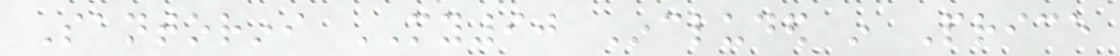Santorini MY90 Included in Price
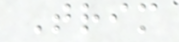Trim
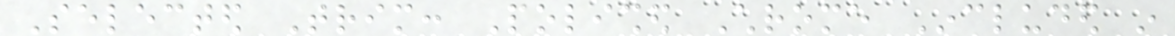Selected Trim: Polished Chrome Included in
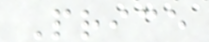Price
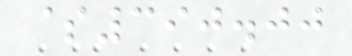$390.00
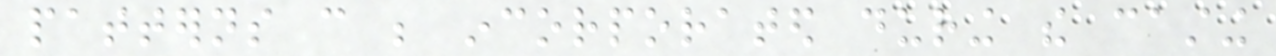patterns can be incorporated during the casting
